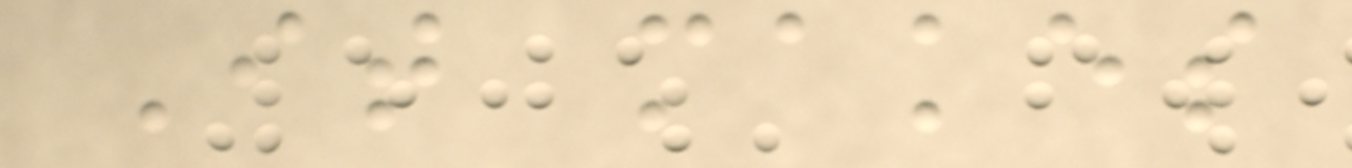It makes
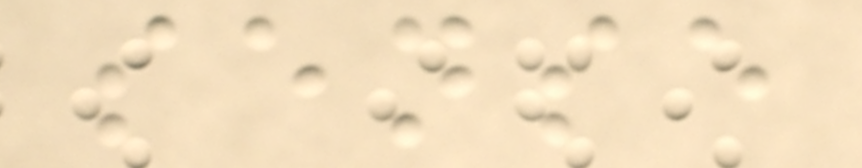sense
